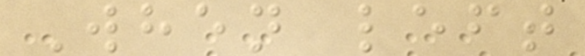When left
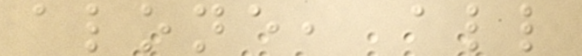alone, all
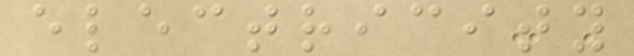electricity
